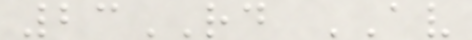23RD AV
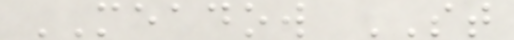MEADOW ST
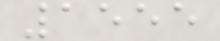1555
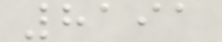8191
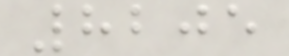8205
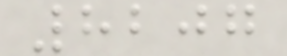8207
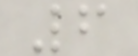6
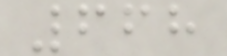668
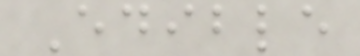Edible
